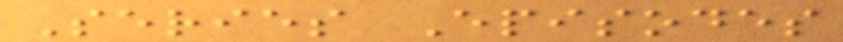Series Episodes
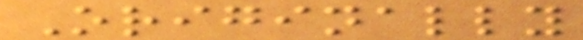Originally
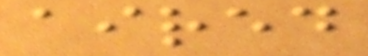aired
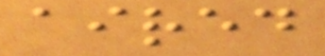aired
